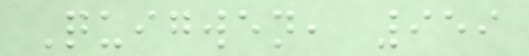Quigwen, 959
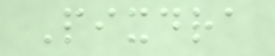Pixdra
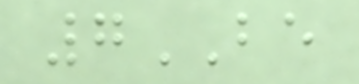7BE
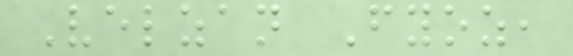Velzan Fyoz,
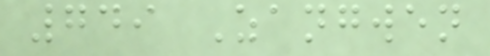749 Zangwen
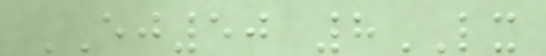EJ50 8LX
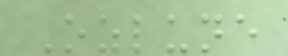Ozlune
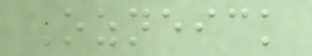Ozneick
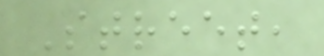Street,
